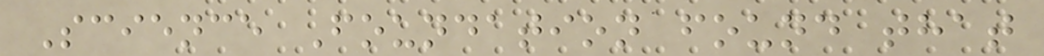Science Foundation found that
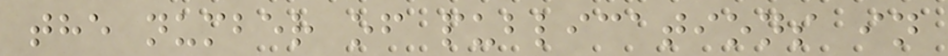the number of publications in
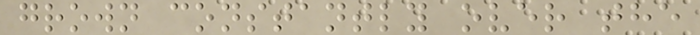grown constantly over the
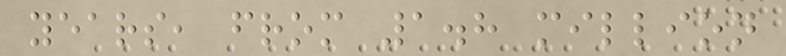years, from 1.8 million
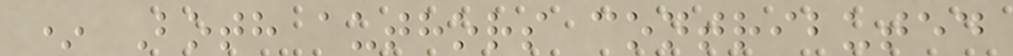* Both authors contributed
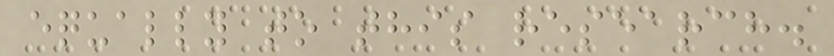equally to this research.
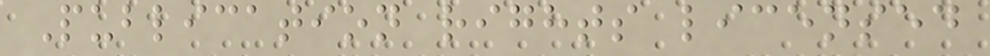Publication rights licensed
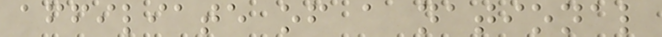affiliate of a national
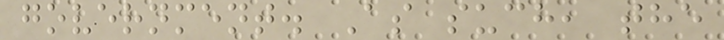government. As such, the
